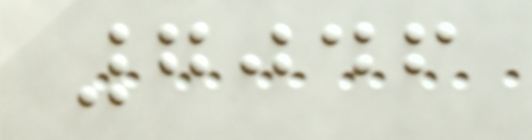7046
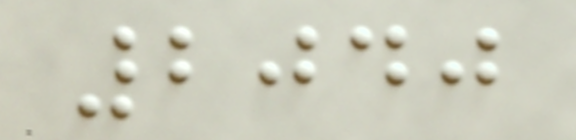2040
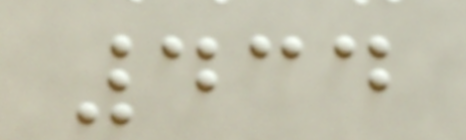434
